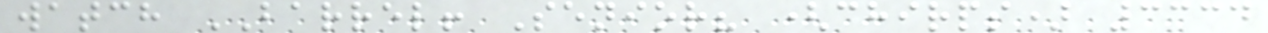watch BARREL! Senior? (chirps) 3334
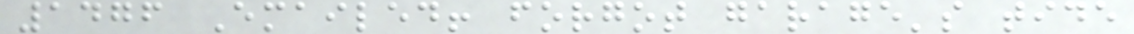1476 Emailed! forgot garage's tide
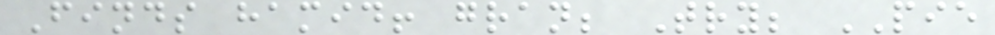Finds hamid! gran; Try; PIE
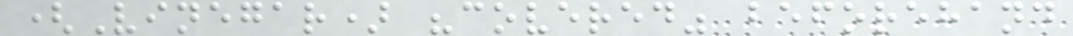(Vinegar) "covered" beforehand
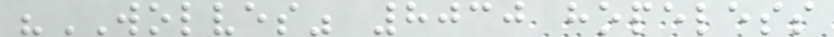"WOLVES" 8030 hopeless
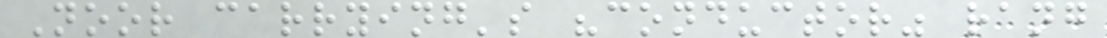Noor carrying's "conductor" rang
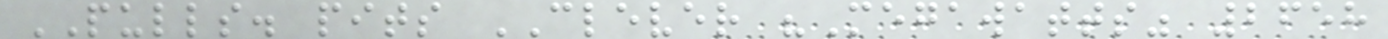PULLS. pits CLEVER "Megawatts" 2658
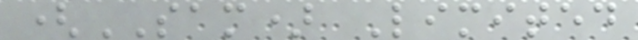(SAM) Limited
